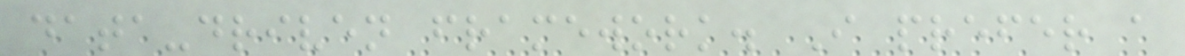data-driven framework. I prefer a
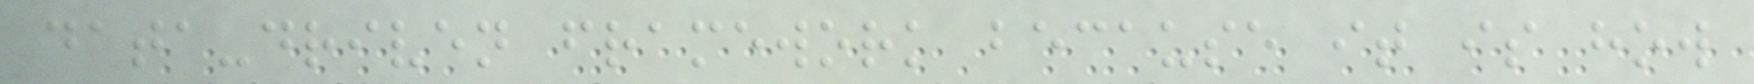data-driven framework because it is how
